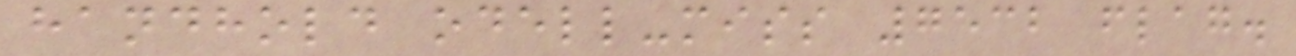handhold odell-miss 7532 flag.
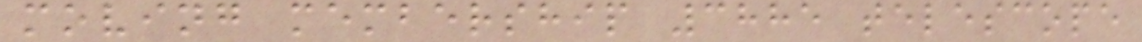moving membership 3885 telescope
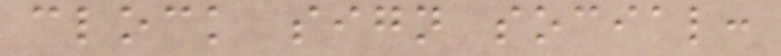clock sign social:
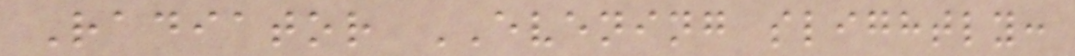Radiator EVENING slightly:
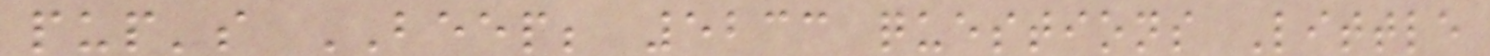pup's BEEP; 5233 questions Little
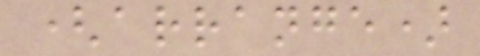(arrange)
